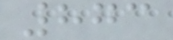873
